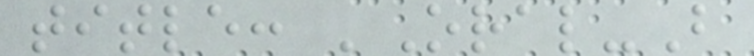title: 'Oral-B
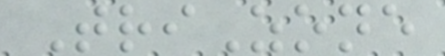TriZone
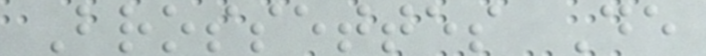Brossettes De
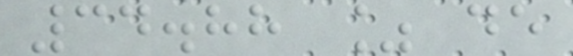34.88 % de
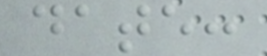date:
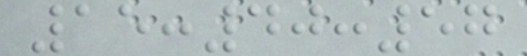15:40:57
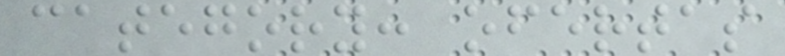category: ofertas
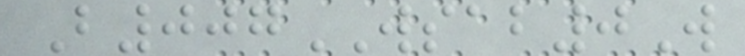B007WSAB0W
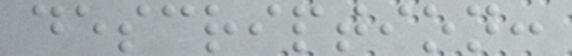description:
